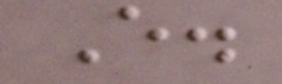E.
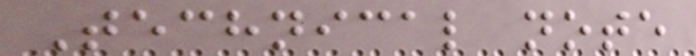Technical note
